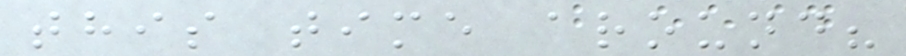this time around?
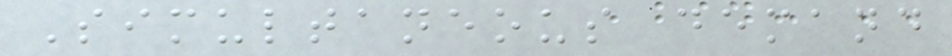Simultaneous demand
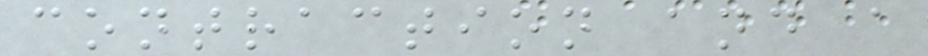contraction and a
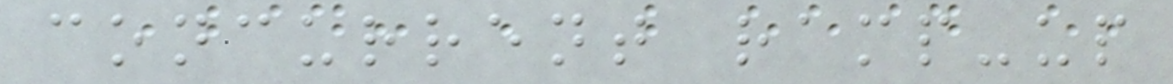concurrent ramp-up
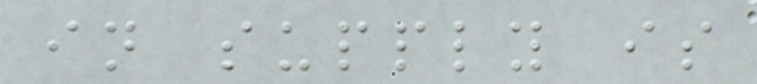in supply is
